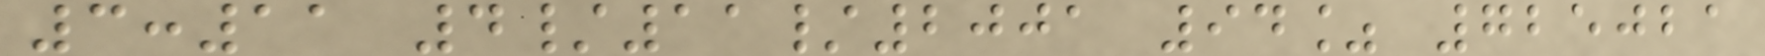3:11 4/11/2001 94% 725021
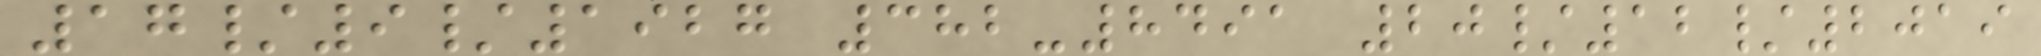17/9/1927 382-8491 20/12/2019
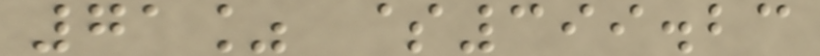71% $399.23
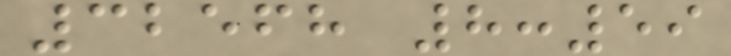32568 8:59
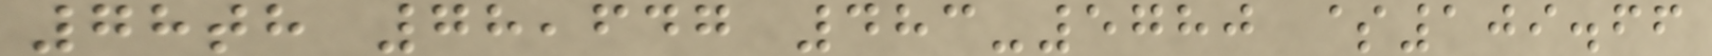78th 78,647 483-5780 $109.66
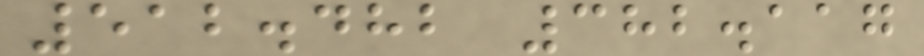512.482 382.117
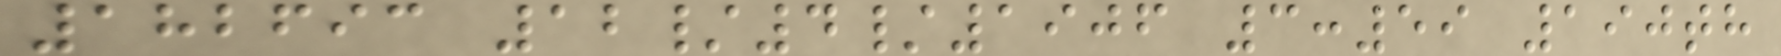182693 12/4/1906 3:59 190th
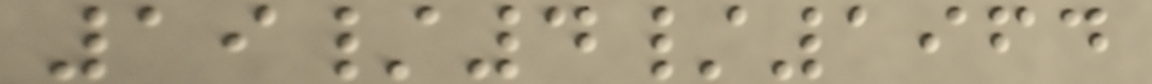19/4/1964
